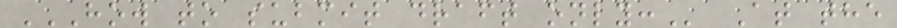HOW TO SUBMIT DRAFT ONLY: At the
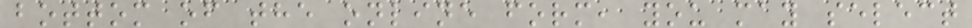bottom of the online form, you may select
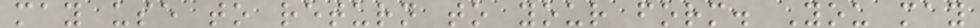may use to return to your form. You may
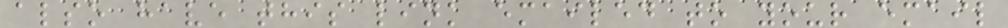also have this link emailed to your email
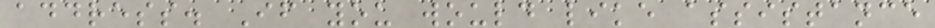address. If you would like assistance
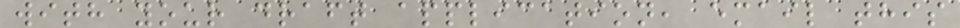with your draft application, email this
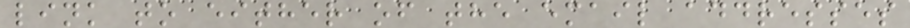link to either of the email addresses
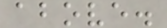above.
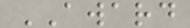AWARD
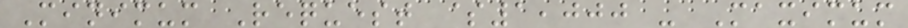Minimum Request $1,000 - Maximum
